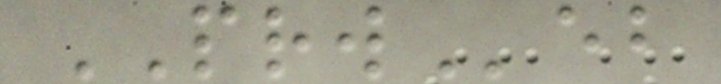PRWeb
